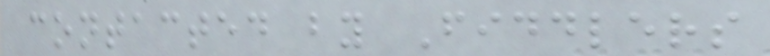contacted by Fiddlers
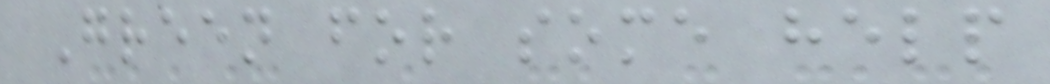Green for some help
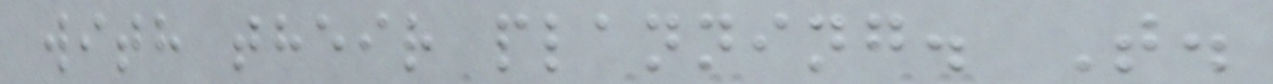with their planning. T.
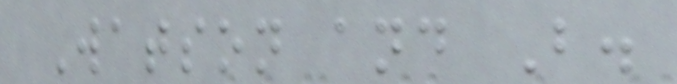Watson and B.
